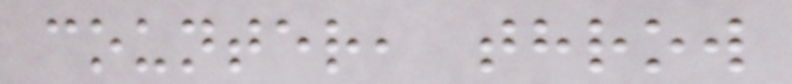counter, throw
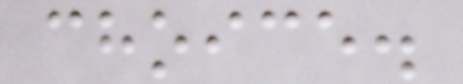choice.
